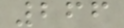266
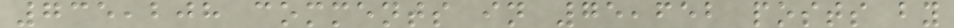735,208 comments in 75,652 posts by
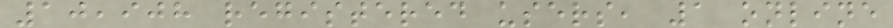10,908 registered users, 1 online
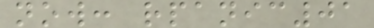now: rpanic01
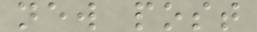new post
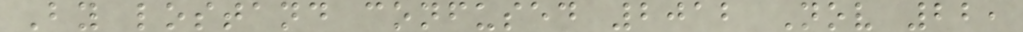By lostand confused 2012 Nov 22,
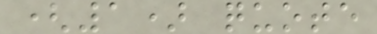(1) quote
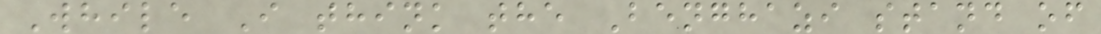While I think the Benghazi stand of
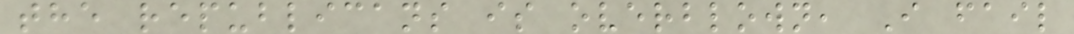the republicans is overblown, I fail
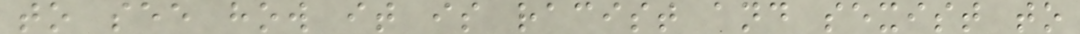to see how it is racist and sexist to
